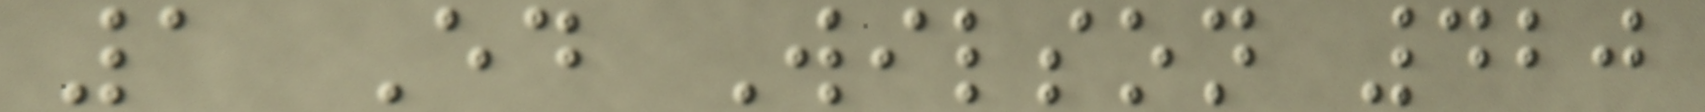1 Ed Wilson 420
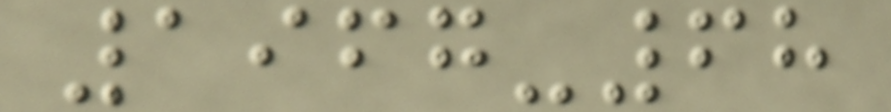1967-68
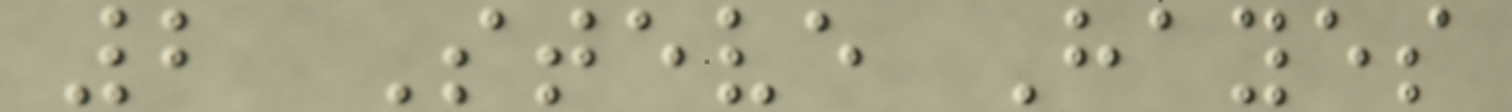2 Steve Hayes
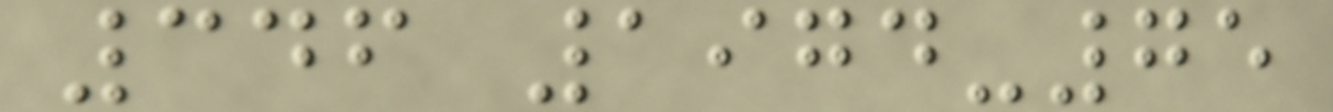346 1974-75
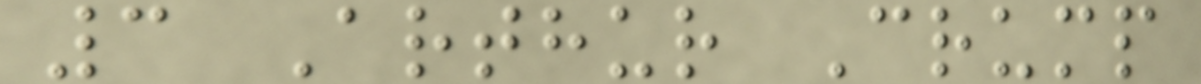3 Arthur Crump
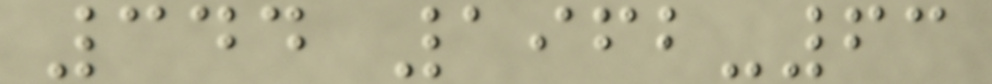344 1962-63
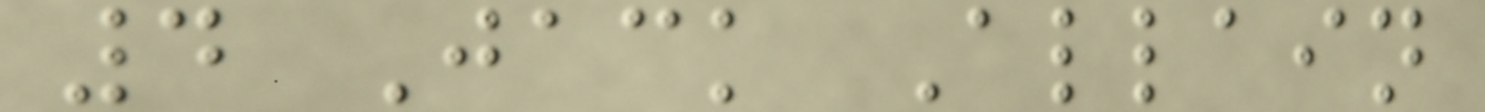4 Jack Allain
